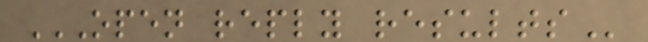OPEN REPLY RESULTS
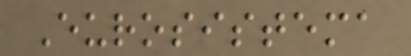Eurosistema
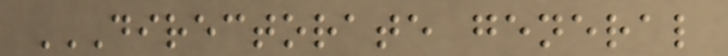DIRECTORATE GENERAL
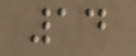14
